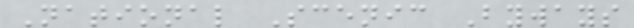National Scenic Byways
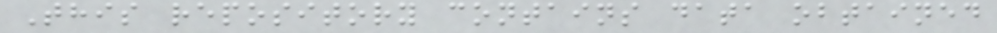This repository contains data obtained
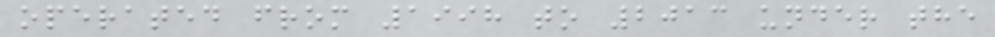operated from 1998 to 2013 under the
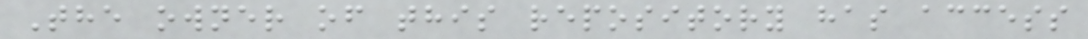The owner of this repository has access
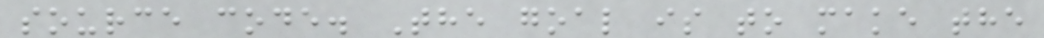source code. The goal is to make the
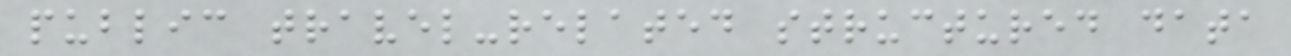public travel-related structured data
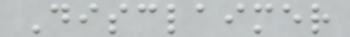Disclaimer
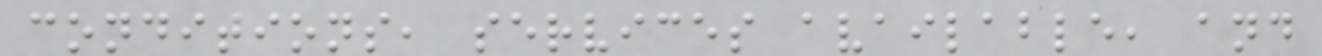conditions, services available, and
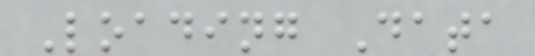Loading Data
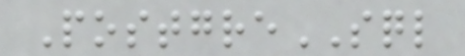PostgreSQL
